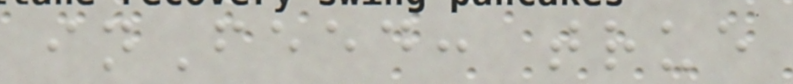inFeed: true
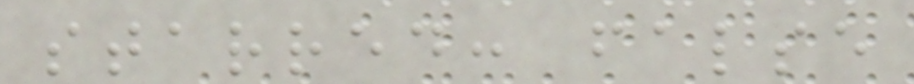starred: false
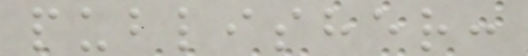publisher:
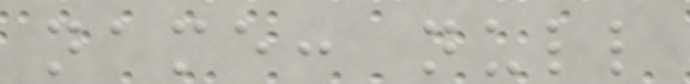name: null
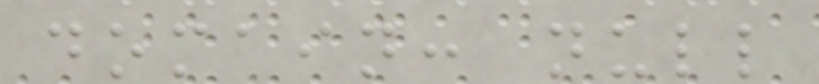domain: null
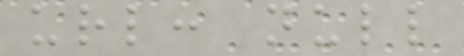url: null
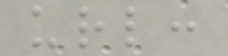url:
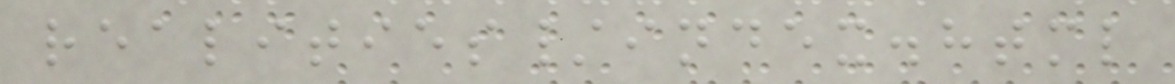realities/index.html
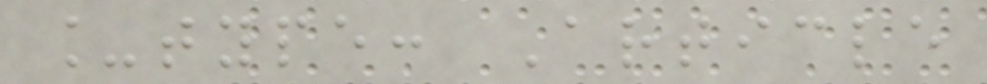_type: Article
